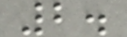2.
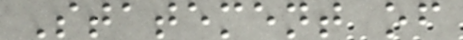Statement of
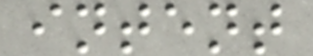intent
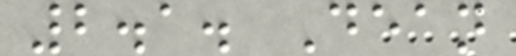2.1. Dean
